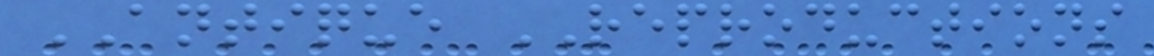ANTIQUE REPRODUCTIONS
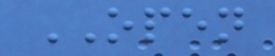OPEN
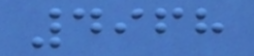4968
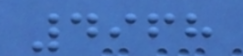4968
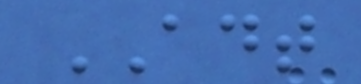ADT
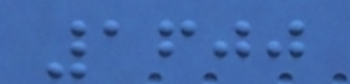1600
